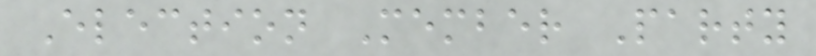Election Member Party
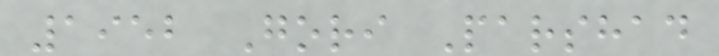1952 Gori Parshad
